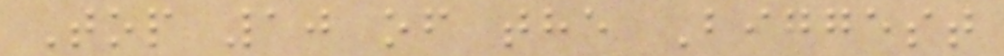Top 10 of the Biggest
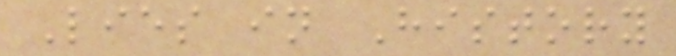Lies in History
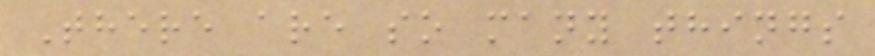There are so many things
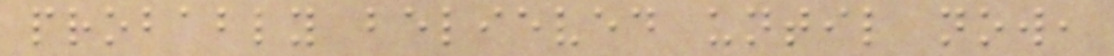probably believed until now,
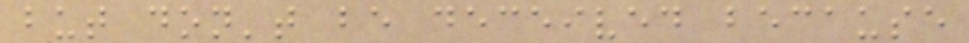but don't be deceived because
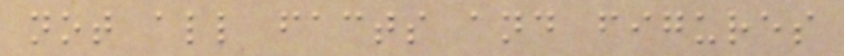not all facts and figures
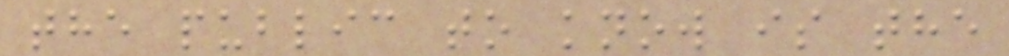the public to know is the
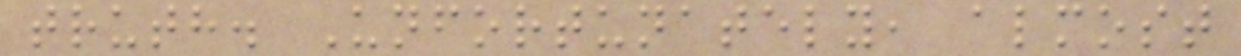truth. Unfortunately, almost
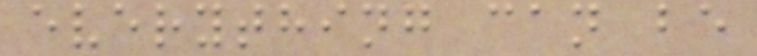everything can be
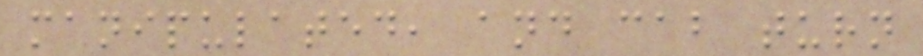manipulated, and cab turn
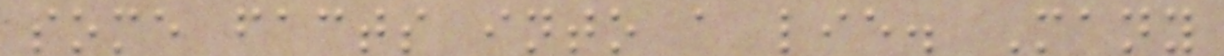some facts into a lie. Many
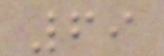69
